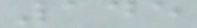145
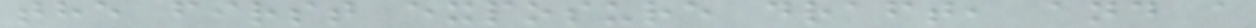the first exposure draft, and a
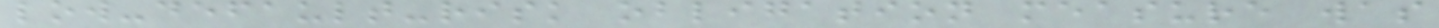low-default-risk obligation measure was
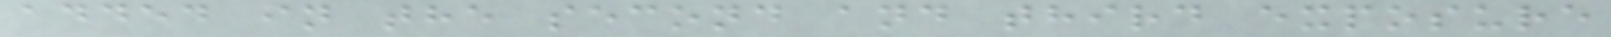added in the second and third exposure
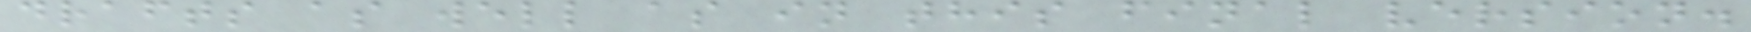drafts as well as in this final version.
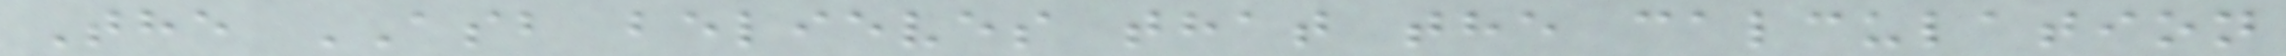The ASB believes that the calculation
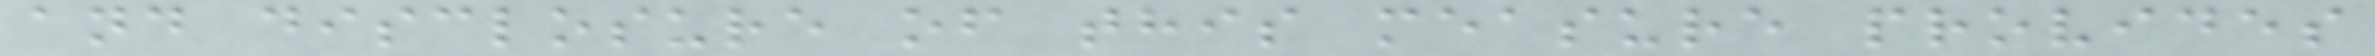and disclosure of this measure provides
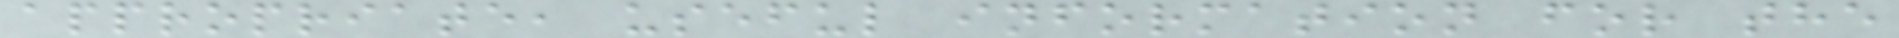appropriate, useful information for the
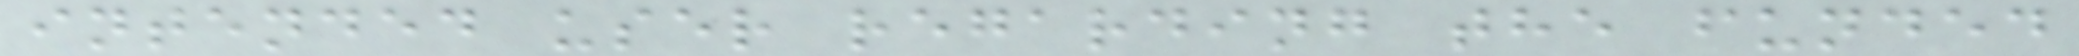intended user regarding the funded
